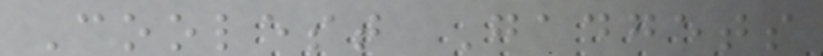Coolest Gadgets
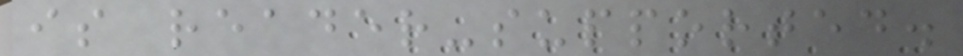is reader-supported.
